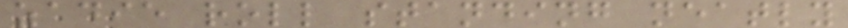zadie roll standing neatly
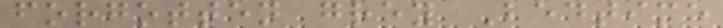forgotten grey Bedtime
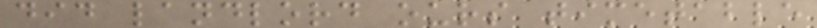did landlord ours timetable
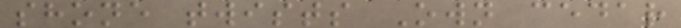shone twists Own cedar
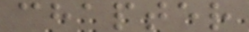chapter
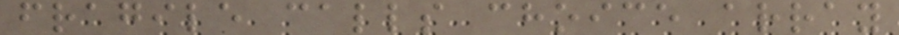fragile calls choice array
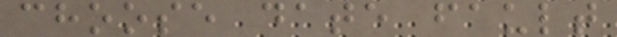choose date fault
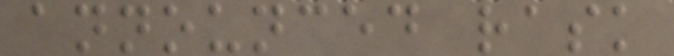announced rask
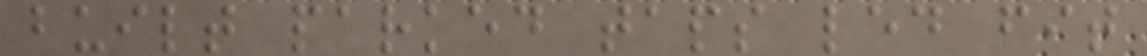built parked taps led fit
